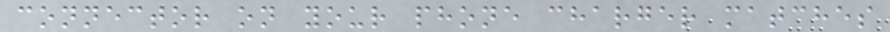connector on your phone charger matches
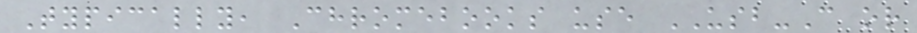Typically, Chromebooks use USB-C or
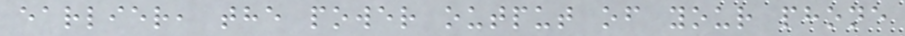earlier, the power output of your phone
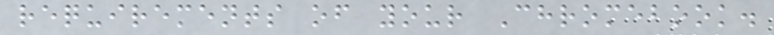requirements of your Chromebook.
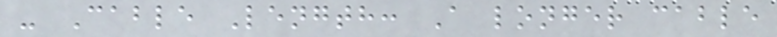- Cable Length: A longer cable
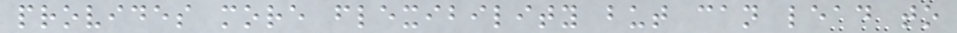provides more flexibility but can lead to
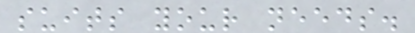suits your needs.
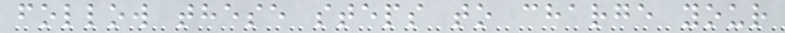follow these steps to charge your
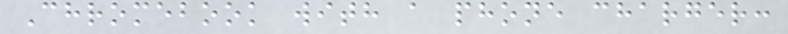Chromebook with a phone charger:
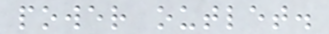power outlet.
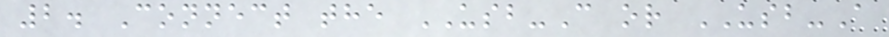2. Connect the USB-C or USB-A
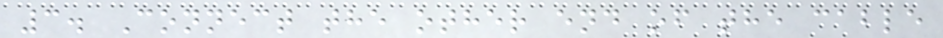3. Connect the other end of the cable
